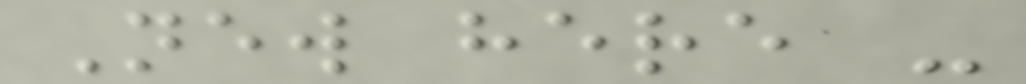New here -
